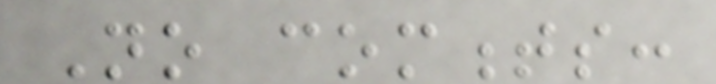No comments:
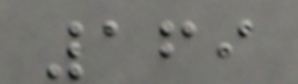169
